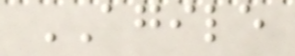AGILE
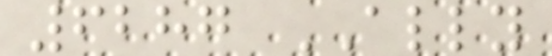6287 ALLY
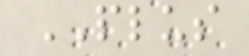PLUS
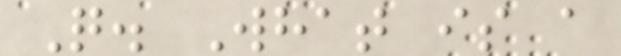Q. What is a
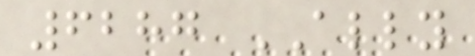6287 ALLY
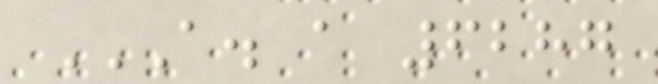A. A 6287
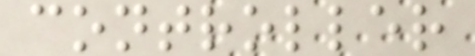controller
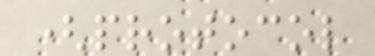(protocol
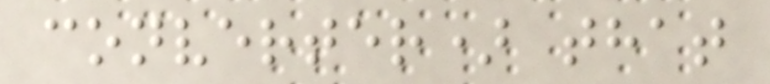converter) that
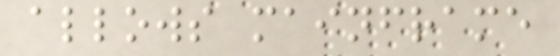allows mainframe
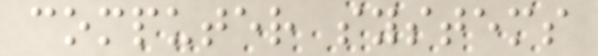computer systems
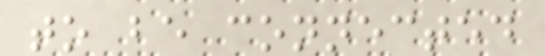to be connected
